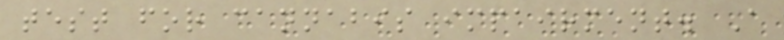test for cannabis impairment. A
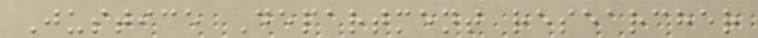Justice Department researcher
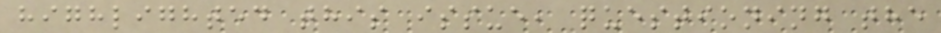highlighted this issue, questioning the
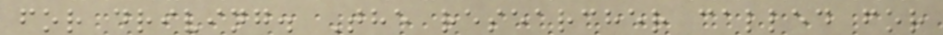for driving. The researcher called for
